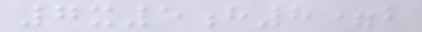7x5h8=b
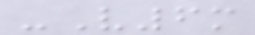-V6m
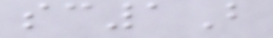sc1B
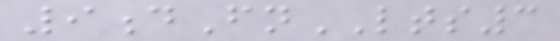9dFnLTS3
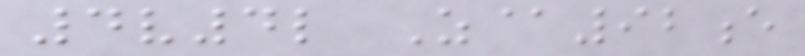4v4l Z@92e
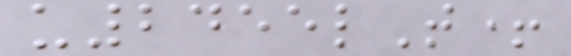u2455lT+
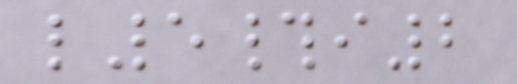l5#i2
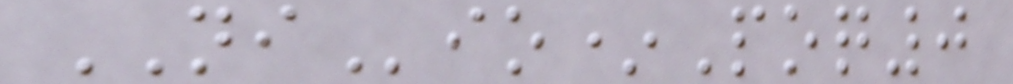NIio*Poq0
